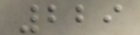229
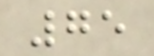75
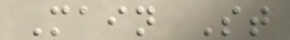Main St
